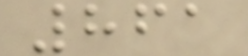861
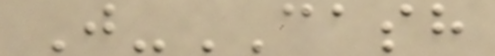J-CASH
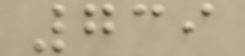739
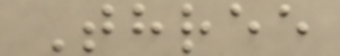Three
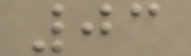03
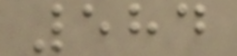584
